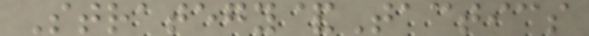Strategy&Tactics
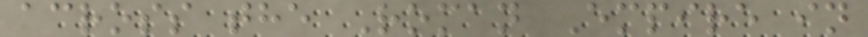across the Roman Empire in
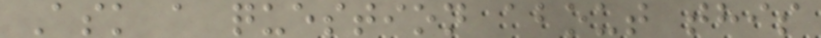Ask a question about this
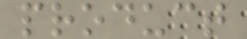product
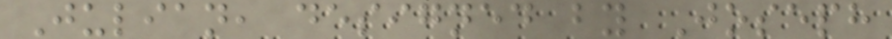Julian, designed by Joseph
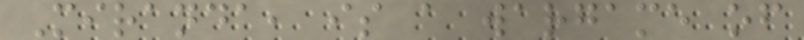Miranda, is a wargame of
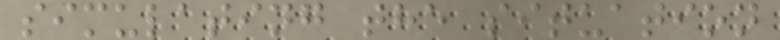simulating the situation
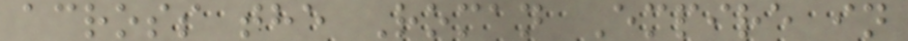across the Roman Empire in
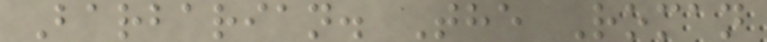Barbarian. The Roman
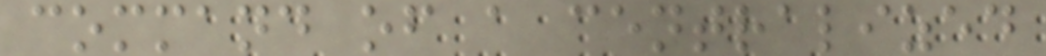command of a centralized
